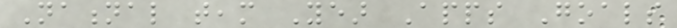National team Year Apps Goals
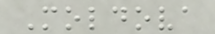Moldova
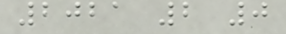2021 2 0
